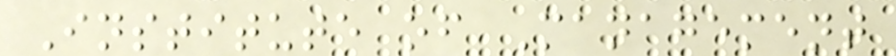Institute of Management
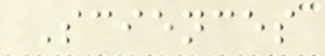Sciences
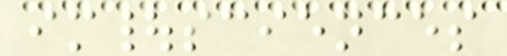im|sciences
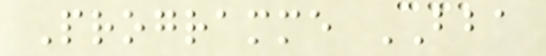Programme BBA
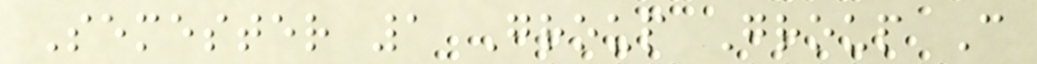Semester 1 Group Group C
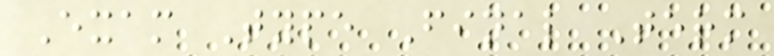Exam Type Final Term
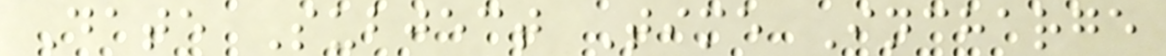Date Subject Time Incharge
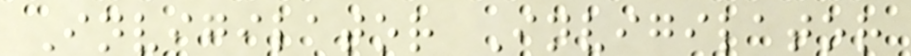Invigilator Invigilator
